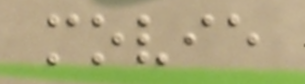movie
